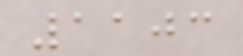1103
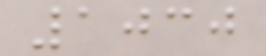1030
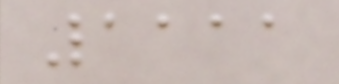1111
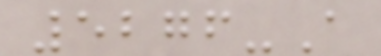5276-A
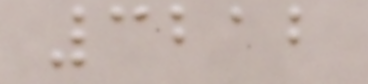3212
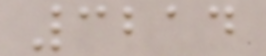3214
